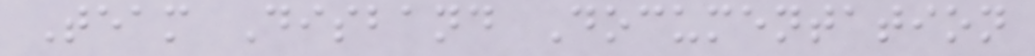Team Disband Documentation
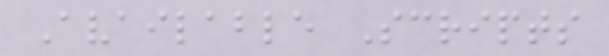Available Scripts
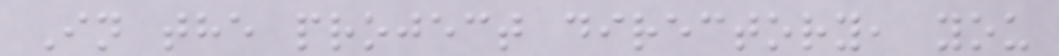In the project directory, you
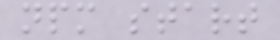npm start
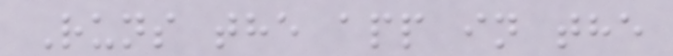Runs the app in the
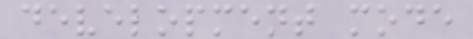development mode
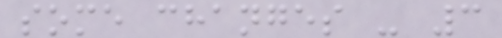some changes - 3
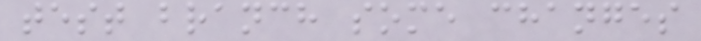test branch some changes
